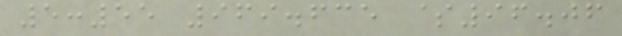5:55 969.635 $96.06
